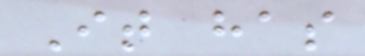It has
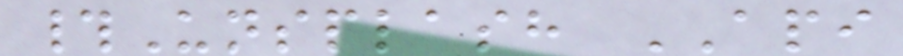#Unsplash API
